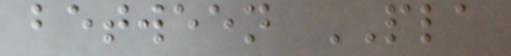between PLA
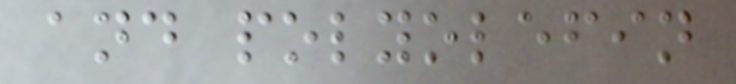and polyolefin
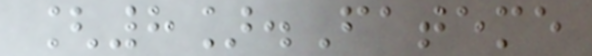[8].Fateme
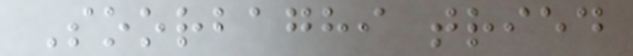Soorbaghi tried
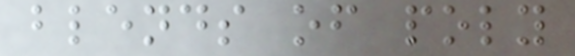blends of poly
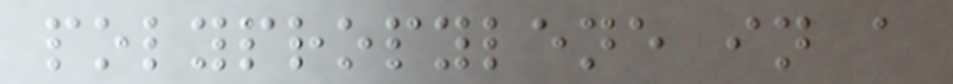polypropylene in a
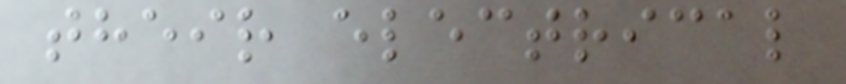their electrical
